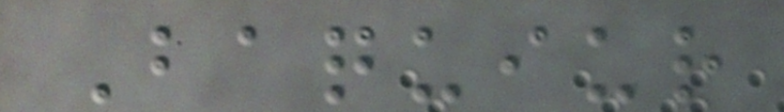Baquiur
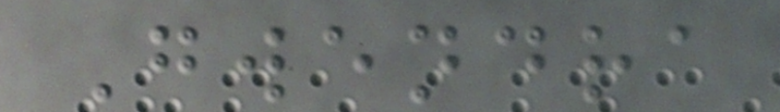Gwendra
